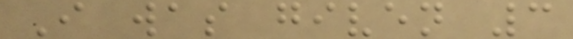I was given 3
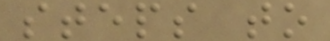steps to
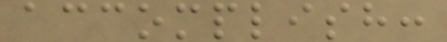accomplish:
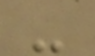-
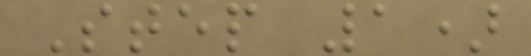Step 1)
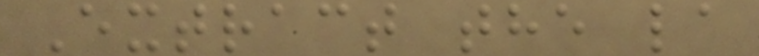Extract the la
